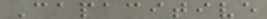Capacitive
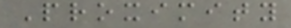Proximity
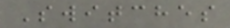Switches
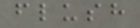flush
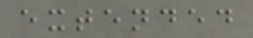extended
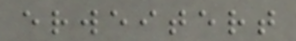erweitert
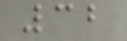32
